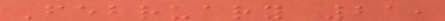February 21,
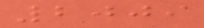2009
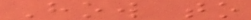How to
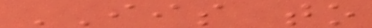IIS to
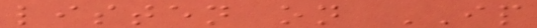listen on IP
